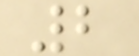2
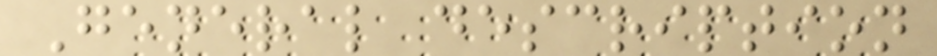General description
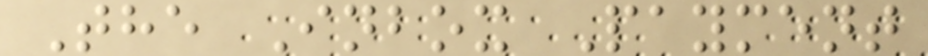The Inbox Payment
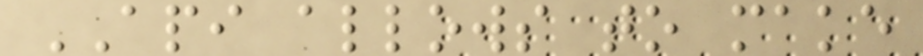API allows to make
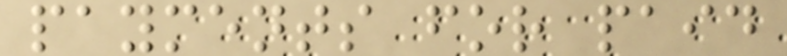payments for paid
